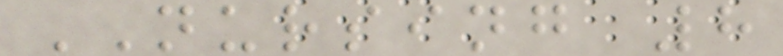NURSING 8
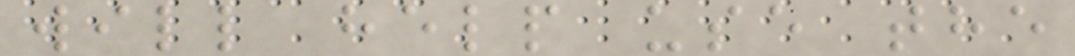will help use the
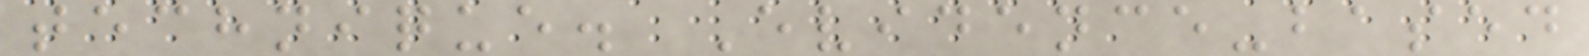technique. Evidence-based
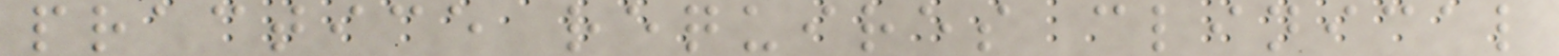practice requires clinical
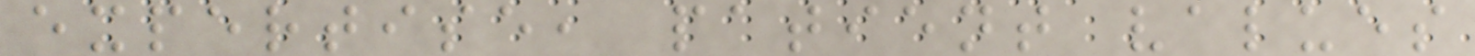expertise, patient values
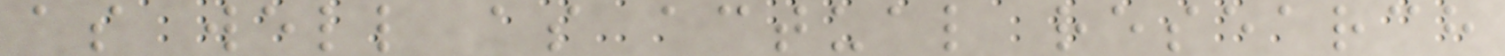as well as actual research
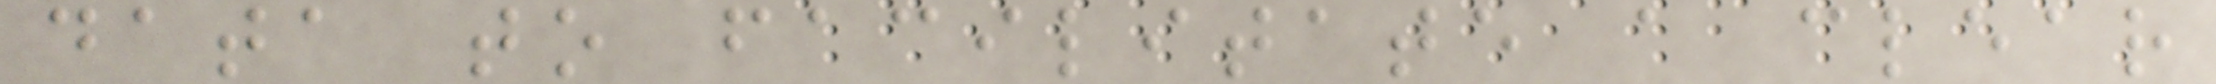data to facilitate a clear
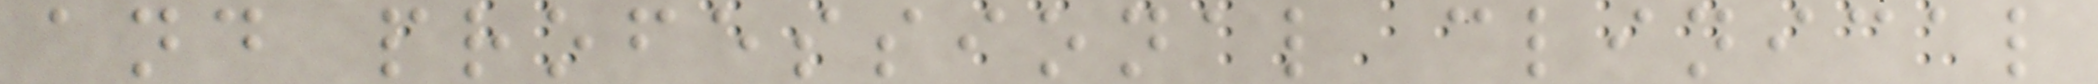and professional clinical
